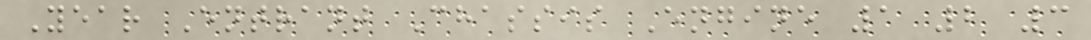Year Entrant Chassis Engine 1 2 3
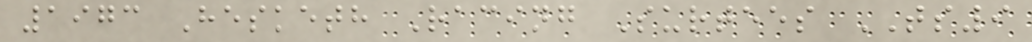1973 Hesketh Racing Surtees TS9
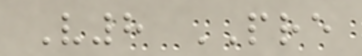V8 PRE
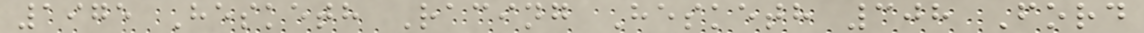1975 Hesketh Racing Hesketh 308 Ford
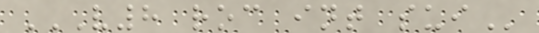V8 ROC INT SUI
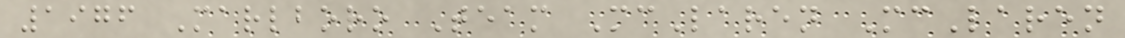1976 Marlboro Team McLaren McLaren
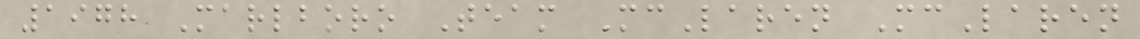1978 Marlboro Team McLaren McLaren
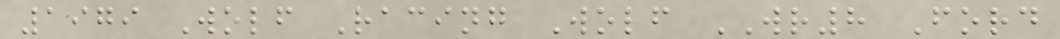1979 Wolf Racing Wolf WR8 Ford
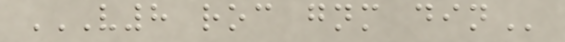V8 ROC GNM DIN
